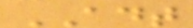ADT
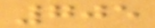705
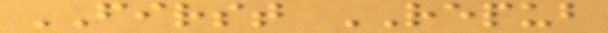FIRST REPUB
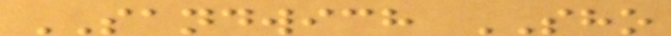SANDWICH SHO
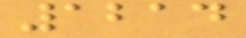1214
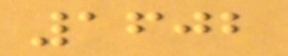1602
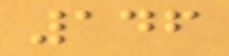146
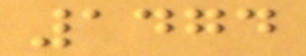1474
